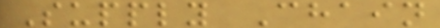Supply Chain
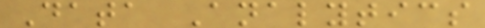Data Analytics
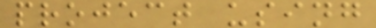project using
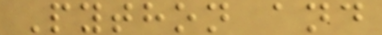Python and
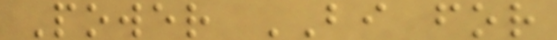Power BI for
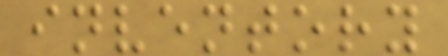inventory
